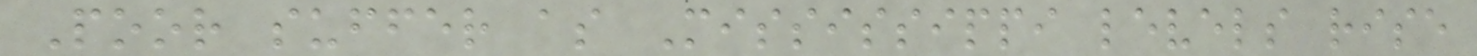Poor suffer as Mississippi levels rise
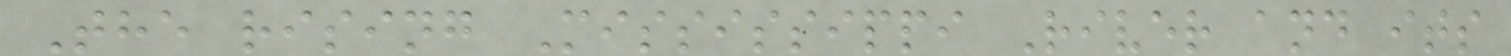The rising Mississippi River and its
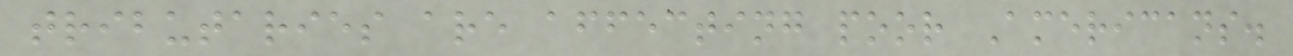tributaries are affecting poor Americans.
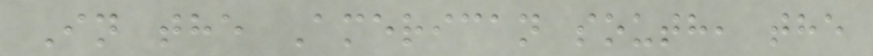In the American south, the
